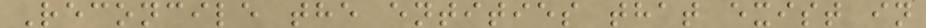Reconcile the entities that exist in
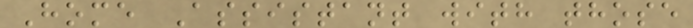Home Assistant with those
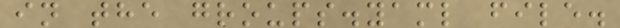in the groups.yaml file.
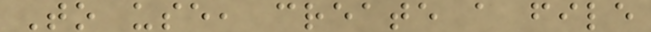To use, create a file
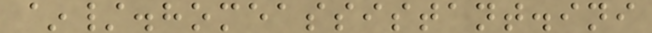~/.homeassistant.ini
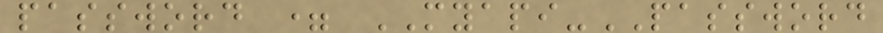password = MYAPI-PASSWORD
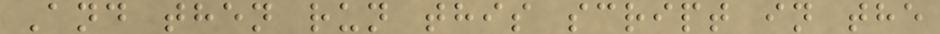And then run this script in the
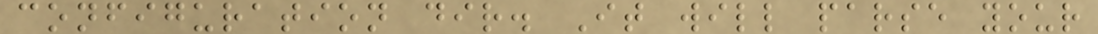configuration dir. It will parse your
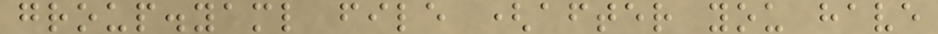group.yaml file (after you have
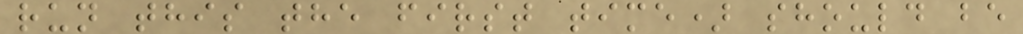run this the first time) should be
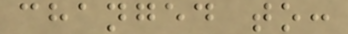changed to:
